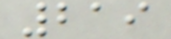219
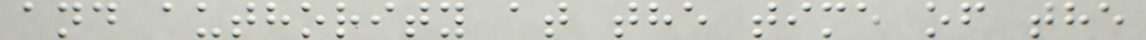and authority at the time of the
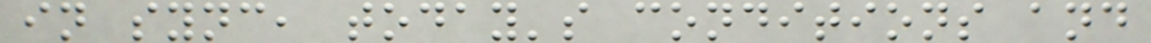in sync, today's conditions and
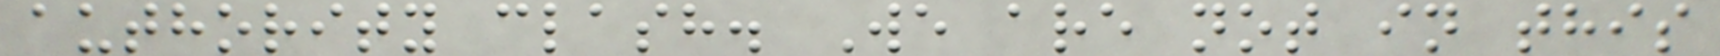authority clash. We are not in this
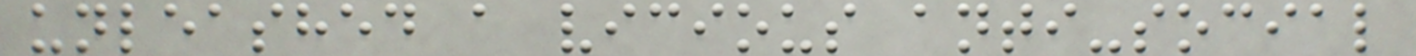unleashed a vicious anti-social
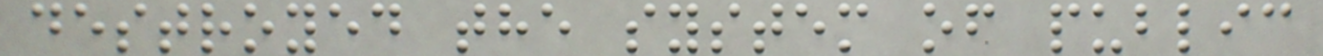destroyed the system of public
